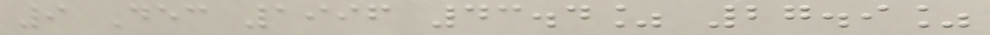9 Dec 1996 43.4% 27.9%
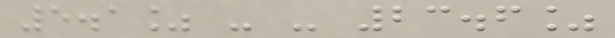5.1% - - 23.6%
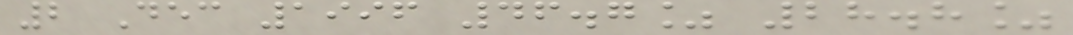2 Dec 1996 46.7% 28.8%
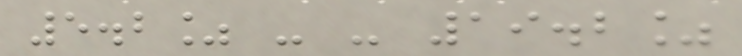5.2% - - 19.2%
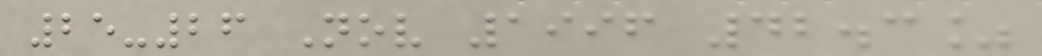25-26 Nov 1996 42.3%
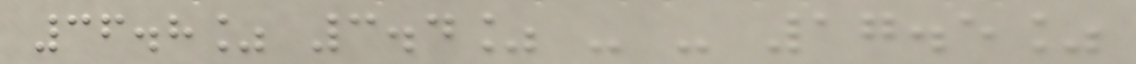36.8% 3.4% - - 17.5%
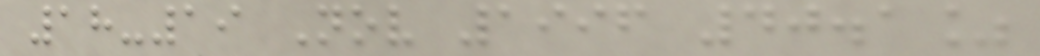18-19 Nov 1996 40.1%
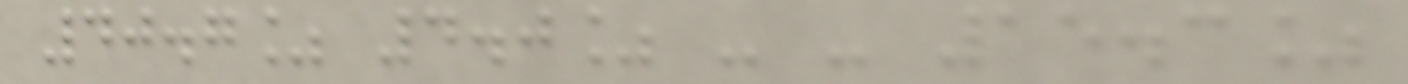40.7% 4.0% - - 15.3%
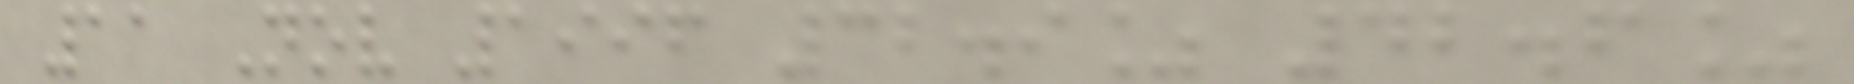11 Nov 1996 32.9% 42.6%
